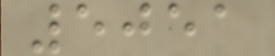5051
